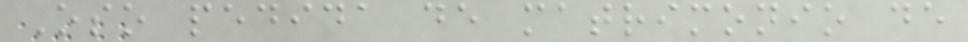Oso pedida de matrimonio de
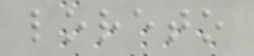loreto
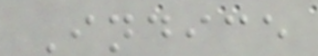Indice
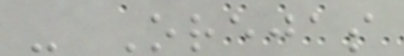- Orejas
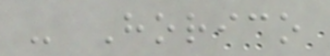- Horico
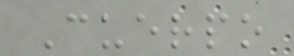Cuerpo
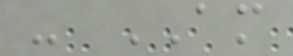- AM
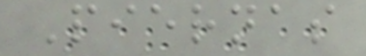Piernas
